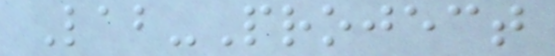Lab-Project
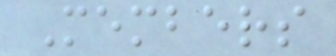Members
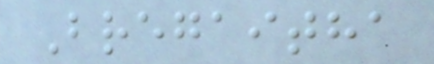Bregaitha
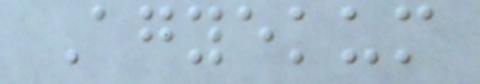Agyekum
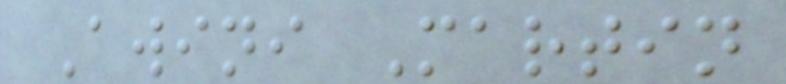Awini Martin
